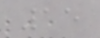15
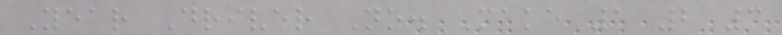Year Driver No. Make 1 2 3
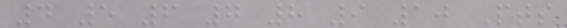4 5 6 7 8 9 10 Pts
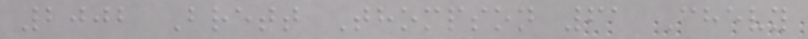2002 Brett Thompson 61 Chevy
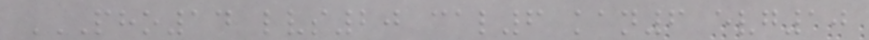PHO14 LVS20 CAL6 KAN6 EVG10
